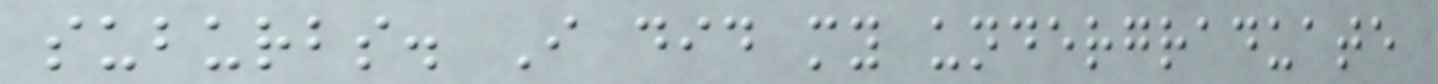suburbs. I did my undergraduate
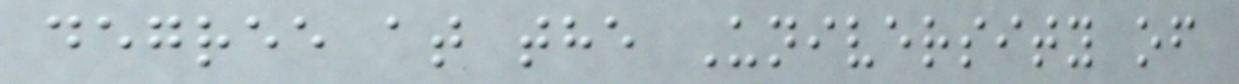degree at the University of
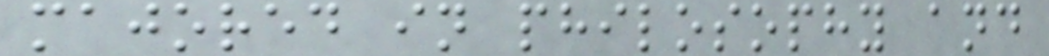majored in philosophy and
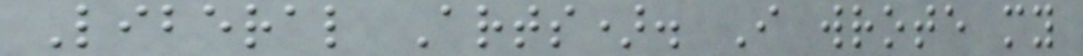Liberal Arts). I wrote my
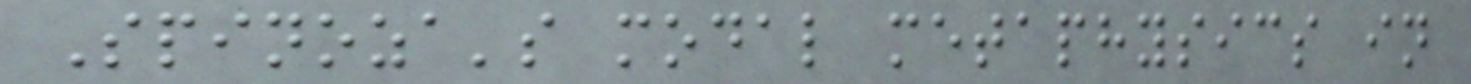Spinoza's modal metaphysics in
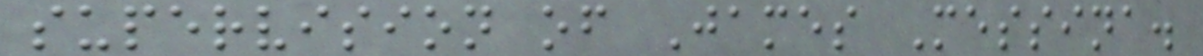supervision of James Messina.
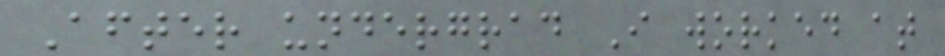After undergrad I worked at
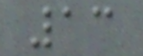13
